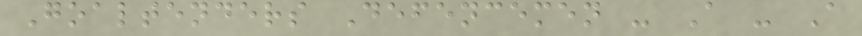Goaltenders Defencemen - A - A
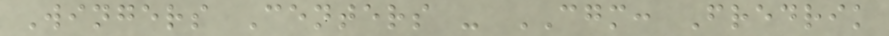Wingers Centers - CGM: Fredrik
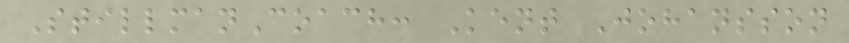StillmanCoach: Kent Johansson
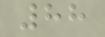88
